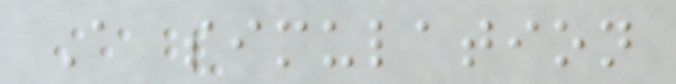A simulation
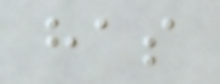has
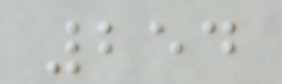254
